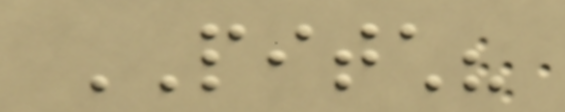PITCH?
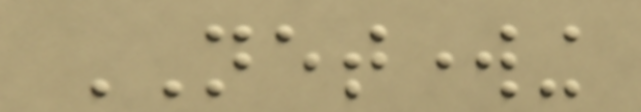NETWORKING
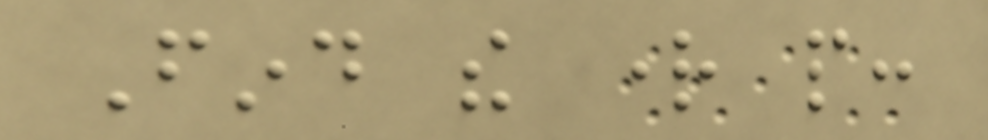Find the right people:
